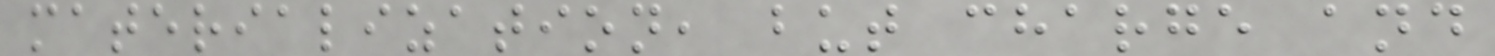materialization, but charge and
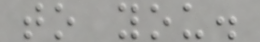to you.
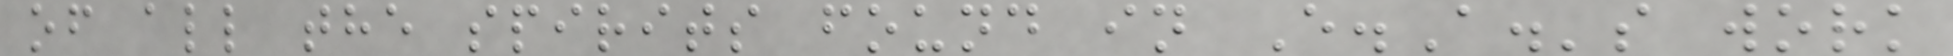of all the spirits found in E.A.'s work
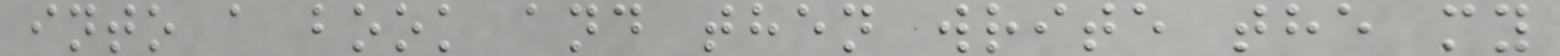into a book and then write the my
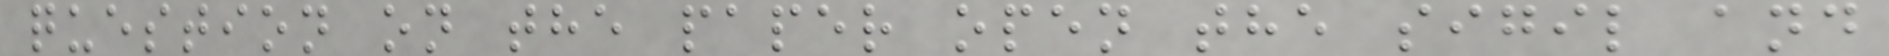question on the paper open the sigil and
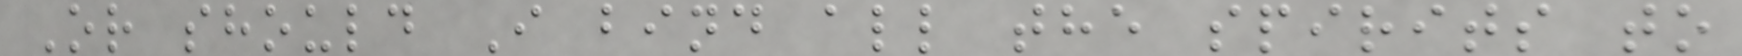Or should I bind all the spirits to
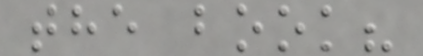the book?
